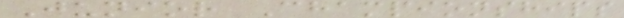Junior Championships
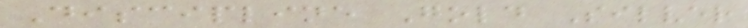Discipline Gold Silver
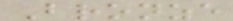Bronze
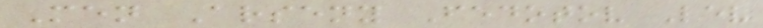Men Arseny Fedotov Lev
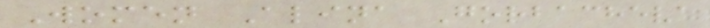Women Alina Gorbacheva
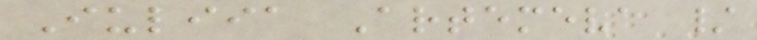Iuliia Artemeva /
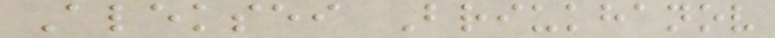Aleksei Briukhanov
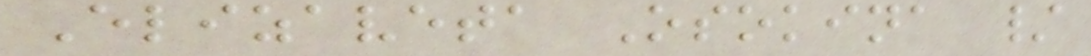Elizaveta Osokina /
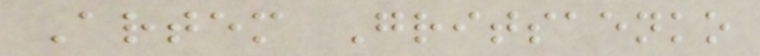Artem Gritsaenko
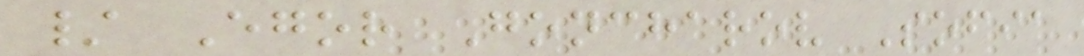/ Egor Goncharov Sofia
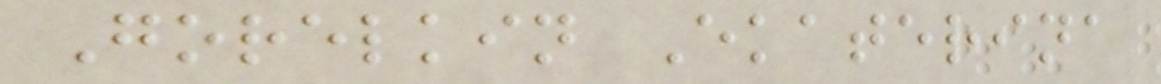Gorelkin Ekaterina
